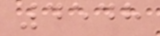4548
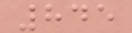845
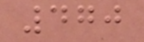470
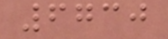6730
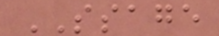SSAGE
